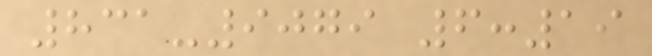831-9079 6:19
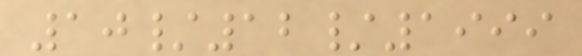10/12/1999
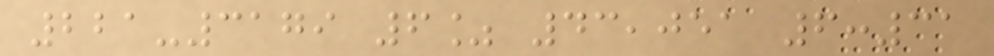221-3179 6% 43,051 6:31
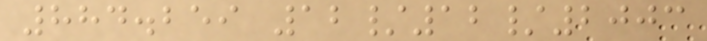884.259 12/12/2003
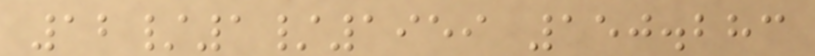12/1/1959 150.283
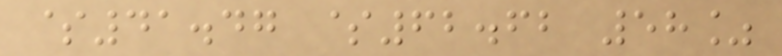$41.47 $62.62 58%
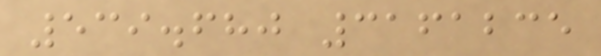539.680 3161235
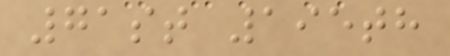71st 195th
